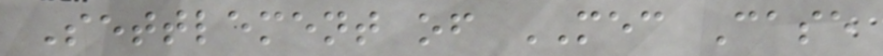Settlement of MEC Case
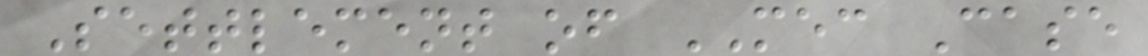Settlement of MEC Case
